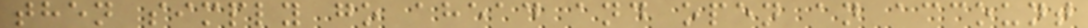then simply go ahead and open an account
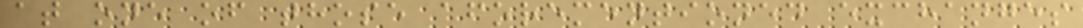at one of those aforementioned exchanges
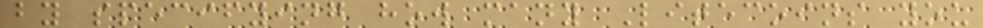by specifying how many Litecoins you
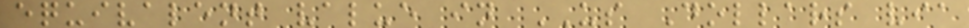equivalent value in US Dollars via
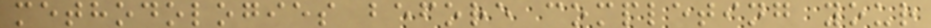methodologies before completing your
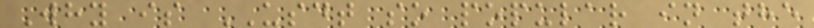Why is USDT so popular in the
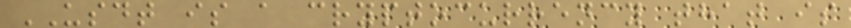USDT is a cryptocurrency that is
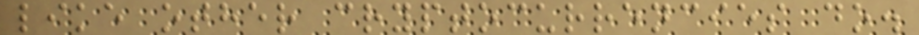like other cryptocurrencies do.
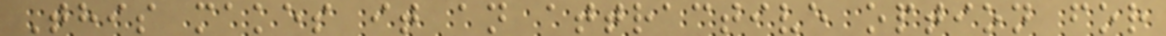This makes it an attractive option for
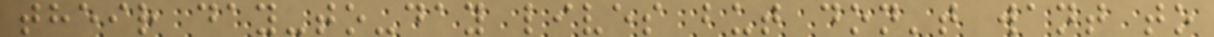their day-to-day lives but don't want to
